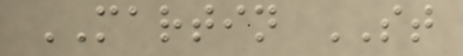MARTIN ST
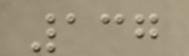137
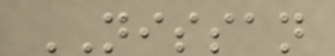NISSAN
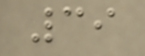39
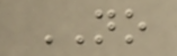NO
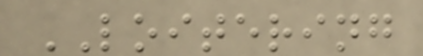LOITERING
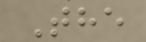The
